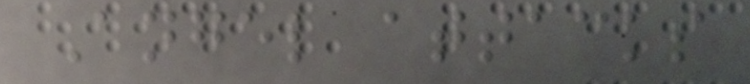Angel attacks
